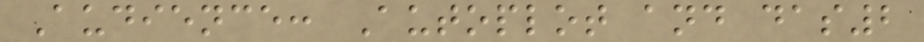Audience: Autoplot and das2
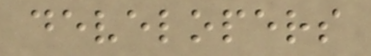developers
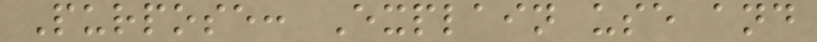Purpose: Explain use and
